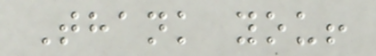Thank you!
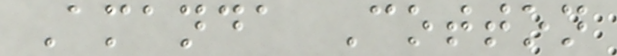Amanda Cotton
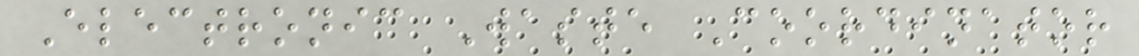Electronic Waste Coordinator
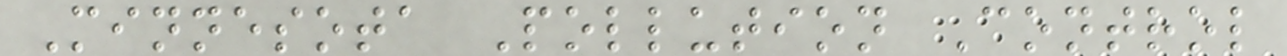Minnesota Pollution Control
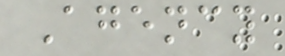Agency
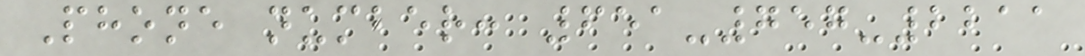Phone number: 651-757-2211
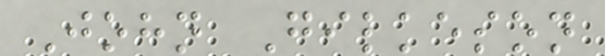John Gilkeson
